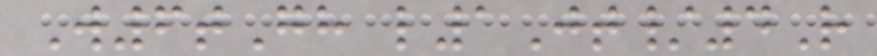W6tGh l1Jt/4R
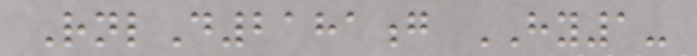RnlD2181g HY1-
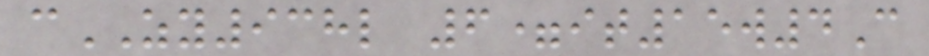cZY938l 6=it15w4C
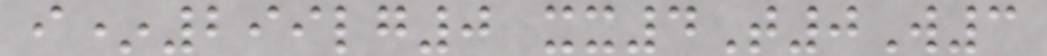i*299lg0 xx4T0W3
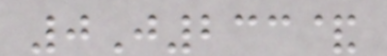0J233&
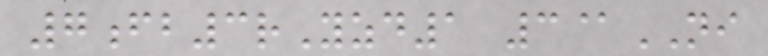7fb3rYzd1 3@NI
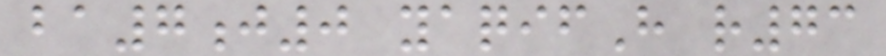ba7j0 yaqifH r73
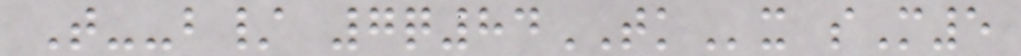T--b/ 7q84TKx sM5
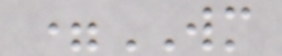=WM
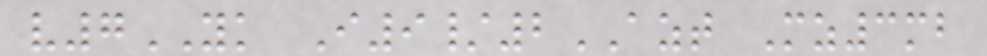v7YK I9/2AZT Mz3mb
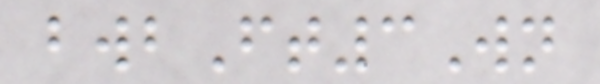bwbFt3Wn
